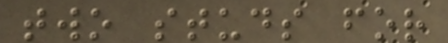two studs for
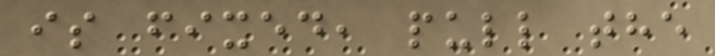is fixed, pull the
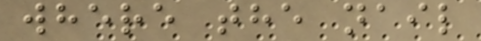where the nail
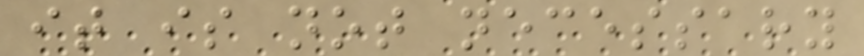it is not necessary
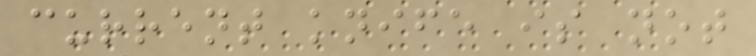current knife is not
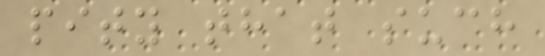pity that such
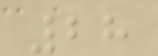28
